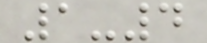1-4
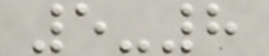5-8
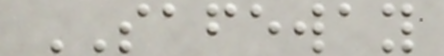SAFEWAY
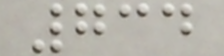734
